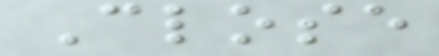Close
